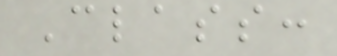Class:
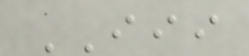III
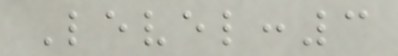Level:3
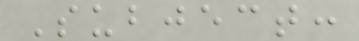Subject:
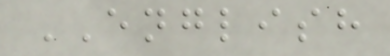ENGLISH
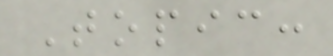Topic:
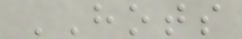HOTS
